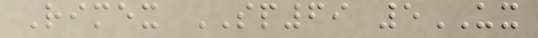Rimex SP69 5UX
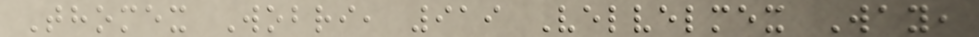Thomex Wobri, 919 Velvelmex Way,
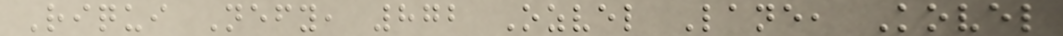Riqui Nefy, 872 Ozvel Lane, Kovel
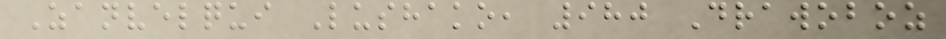Zanvelqui Lushako, 980 Drawoboz
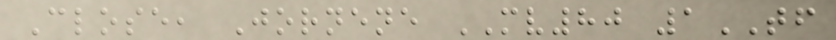Close, Jornene MV80 1TF
